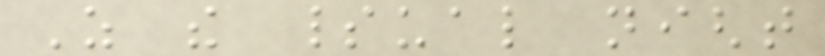As the spiritual night
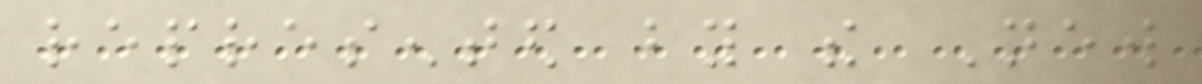represented by the New
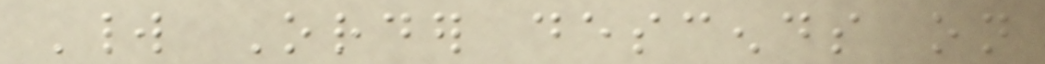World Order descends on
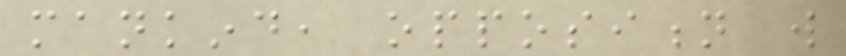mankind, opposition will
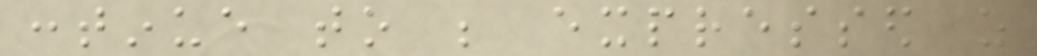continue to be expressed as
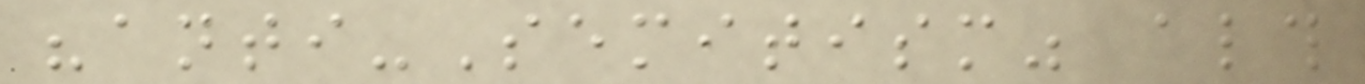"anti-Semitism" although
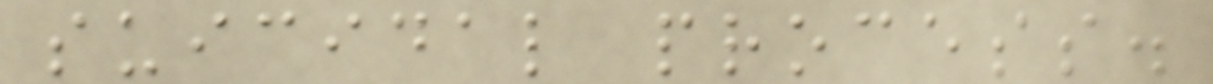suicidal process.
